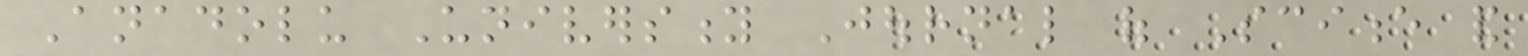Anadolu University Journal of Science and
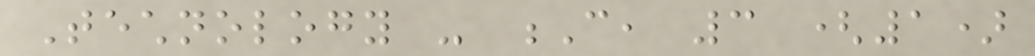Technology - C, 3 (1)
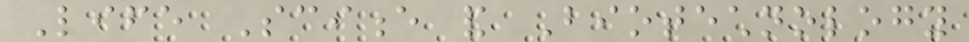Life Science and Biotechnology
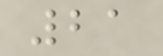21
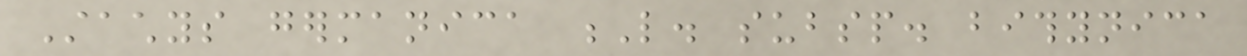Stachys germanica L. subsp. bithynica
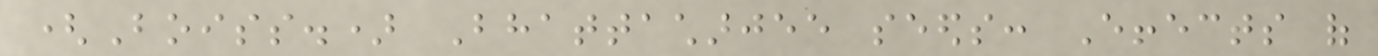(Boiss.) Bhattacharjee seeds: Effects of
